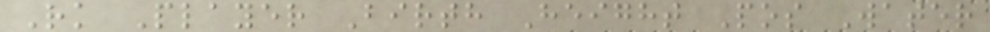Rk Player Birth Height Pos Water
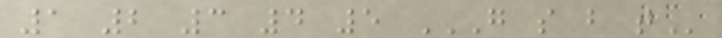1 2 3 4 5 G S B T
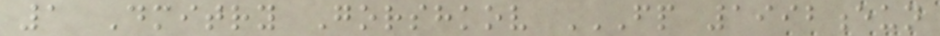1 Dmitry Gorshkov FP 1992EUN
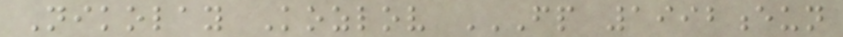Nikolay Kozlov FP 1992EUN
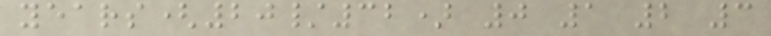years(20/32) 0 1 2 3
